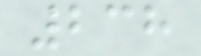238
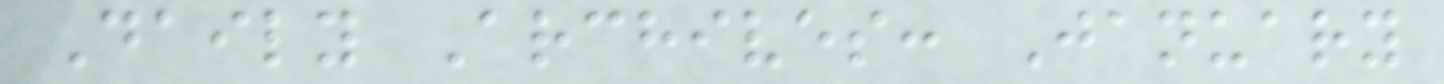Daily Archives: January
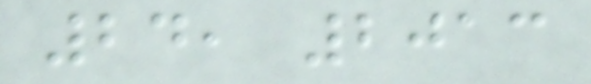24, 2013
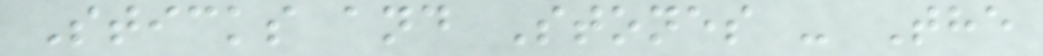Sticks and Stones - The
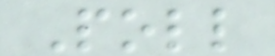Poll
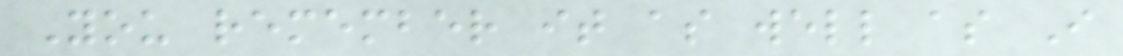You remember it as well as I
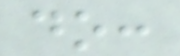do:
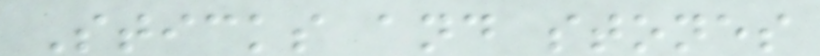Sticks and stones
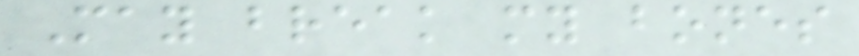May break my bones
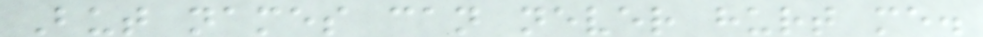But names can never hurt me.
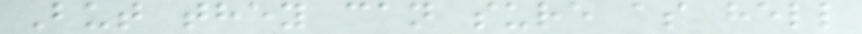But they can sure as hell
